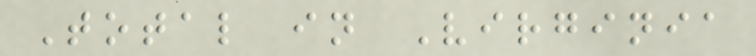Total in Virginia
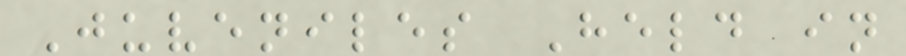Juveniles Held in
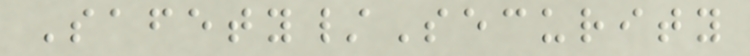Safety/Security
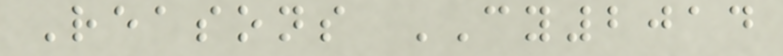Reasons CY2014
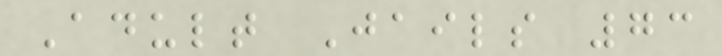Adult Jails 73
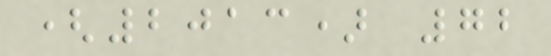(2013) 72
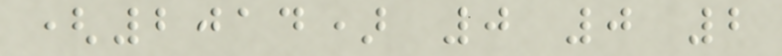(2014) 0 0 2
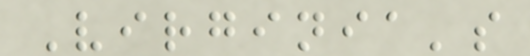Virginia's
